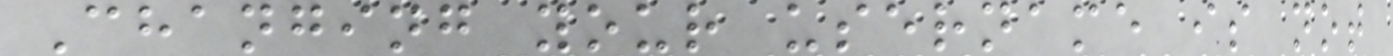Changing your username is not
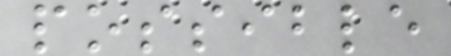possible
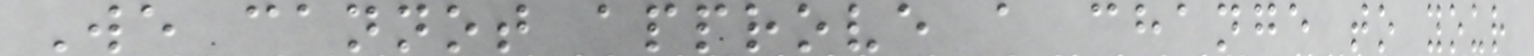We cannot approve a change to your
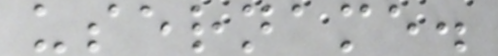username.
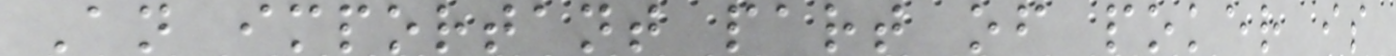An important part of poker is
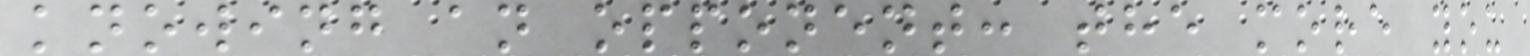knowing an opponent: the more you
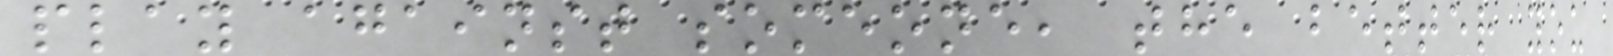play against someone, the better you
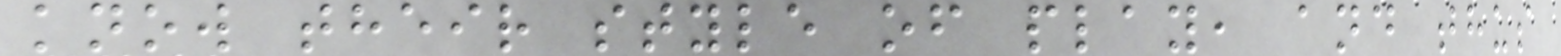know their style of play, and thus
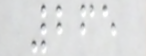265
